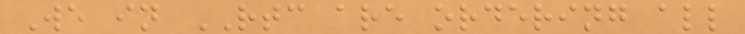We in RTC are ordering all
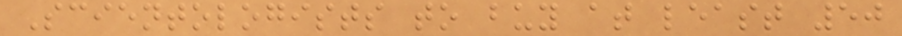Scientologists to buy at least 50
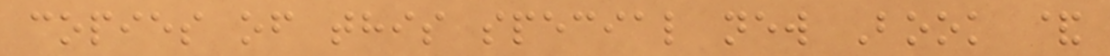copies of this special new Book &
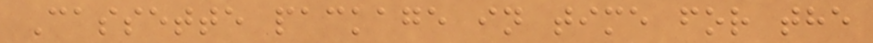Cassette package in time for the
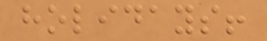holidays!
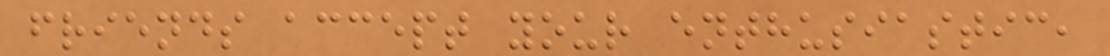friends accept your enthusiastic,
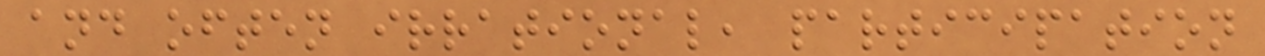and often irrational, participation
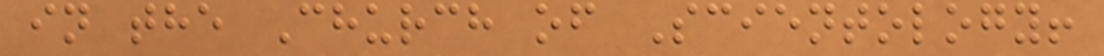in the Church of Scientology!
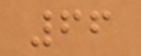66
